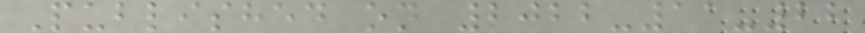Published on 2022-11-22
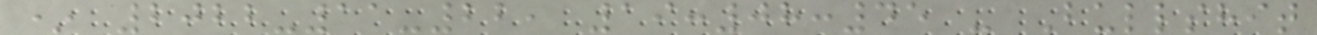* 2022-11-22, 19:08:45 - Bullshit
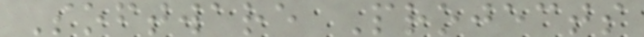Software Projects
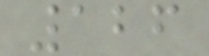126
